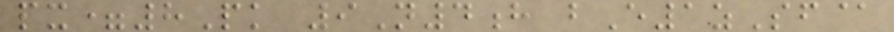px=8Pk 9N4h bE1zSf@
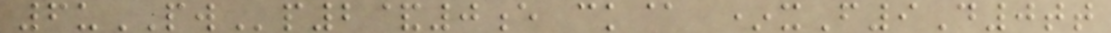6uPWp2&0e ck@ *xF9D0tt
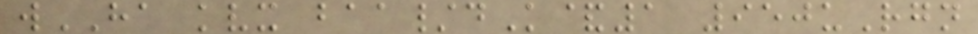wHA kvx baa/dK&1 950uRgn
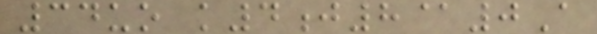34uo k4j8@0A
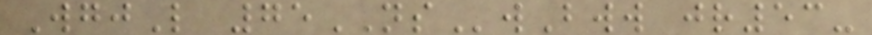WgjL 75NSwBww jr53-
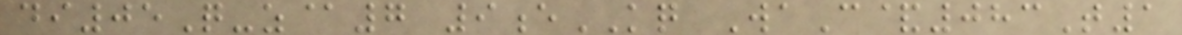di05Q-z@7 9eKQ WaC&083T1
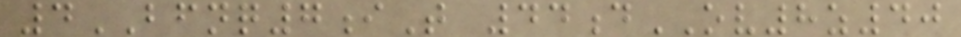4BFNQ7iT 44dOV8z40
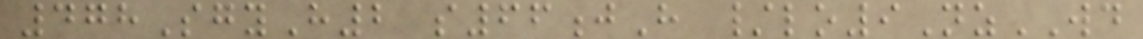478SgyH2 s66jH /lo9NzWD
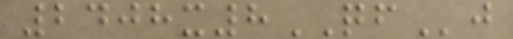2408x8QFj
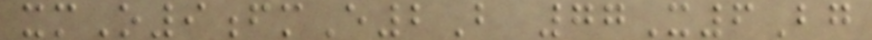xmO9fmE2B 77X6Bg
